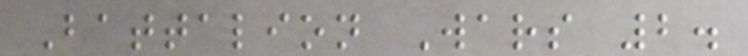Battalion Wars 2.
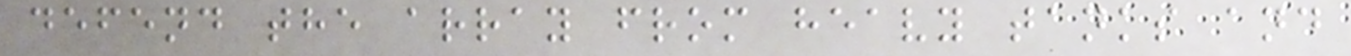defend the array from heavy tanks and
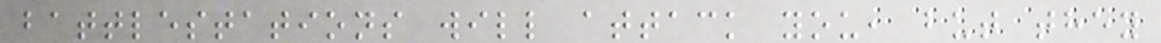battlestations will attack you, but they
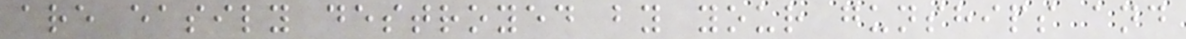are easily destroyed by your gunships and
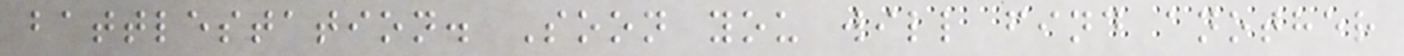battlestation. Soon you will find another
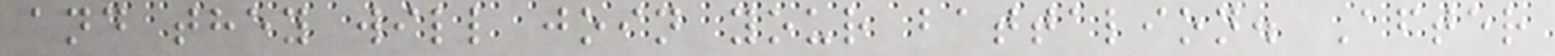and they will join your battalion. After
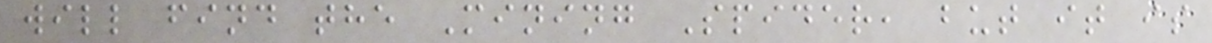will find the Mining Spider, but it is
